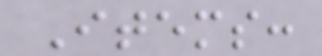Items:
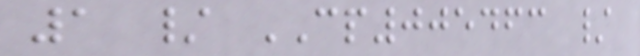1 / CP005463 /
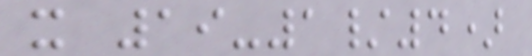x 19-1/4)
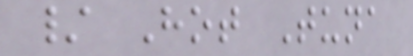/ Hot Tuna
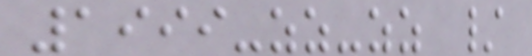1999-zz-zz /
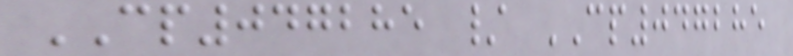CP047285 / CP047285
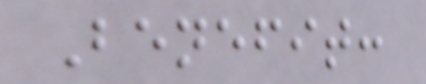Benefit:
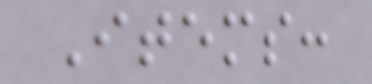Items:
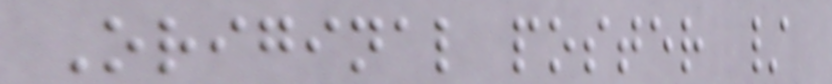Original poster /
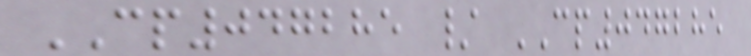CP047285 / CP047285
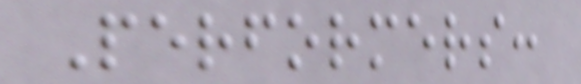Performers:
